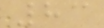83
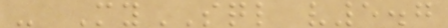- MySQL v5.7
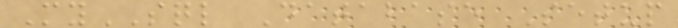MySQL Database Setup
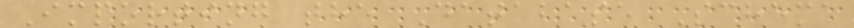Importing the Database Schema
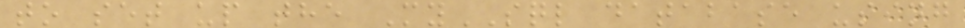to set up the MySQL database using
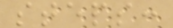steps:
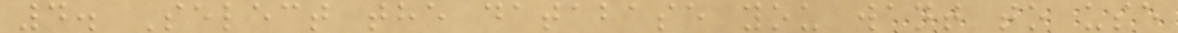4. Select the database you want to use
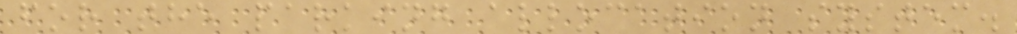for the parking allocation system.
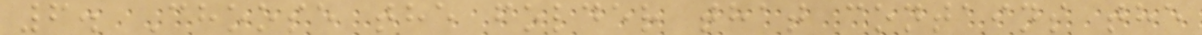6. Choose the folder that contains the
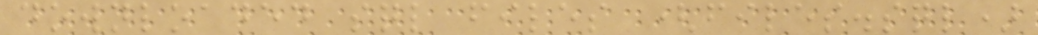downloaded sql files (files.sql)
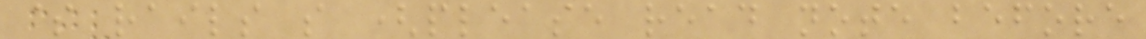$ rails s (please read note before
